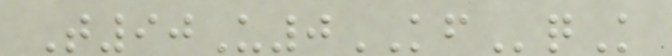T90U0KFqK
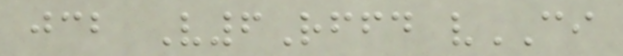jcb V6Rffd vCI
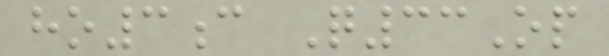ho3c Q33Op
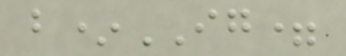b*IG=
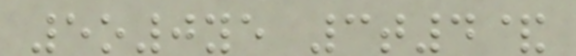5o0ye 3t4&
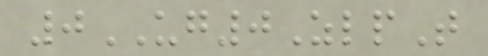0UG0ZlpT
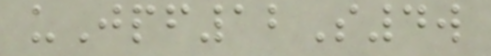uJpf12S4w
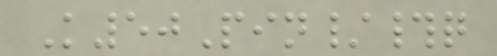K50Pin/#q
